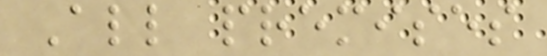All premises
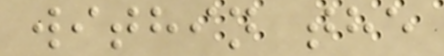within the
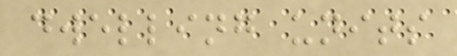dwelling units
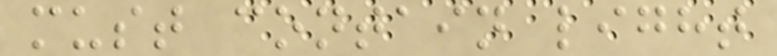must contain light
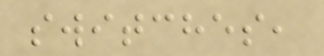switches,
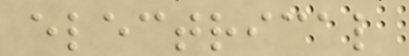electrical
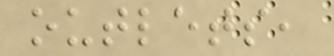outlets,
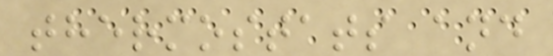thermostats and
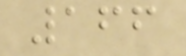166
